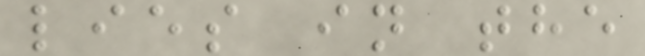lies in the
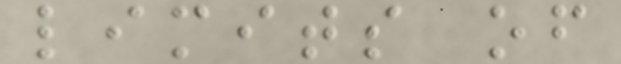limits of
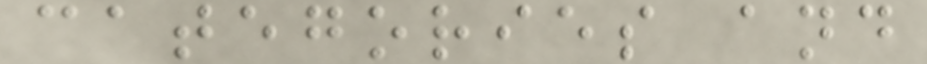categories and
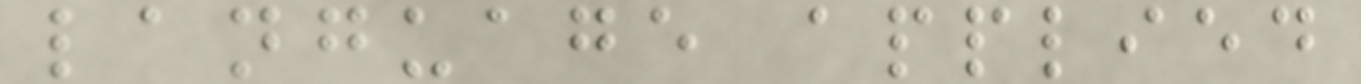language applied
